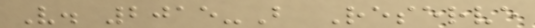V. 2015-B Reserve
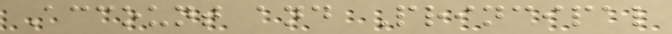Account and Principal
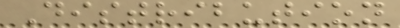Distribution
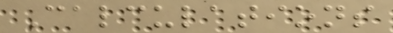Calculations
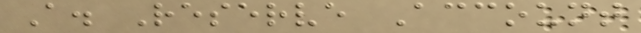A. Reserve Account
